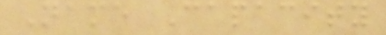Name Capacity
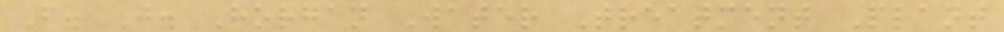F. J. Horgan Water Treatment Plant
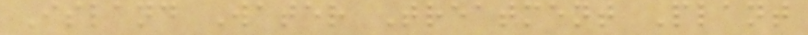Island Water Treatment Plant
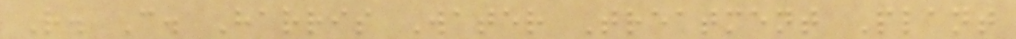R. C. Harris Water Treatment Plant
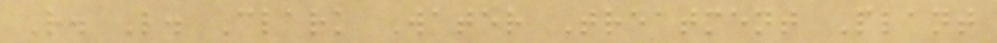R. L. Clark Water Treatment Plant
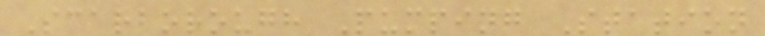Scarborough Pumping Station
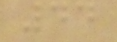44
